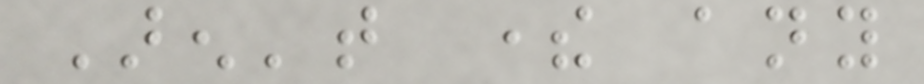Aren't there any
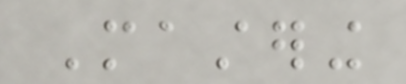Mastering
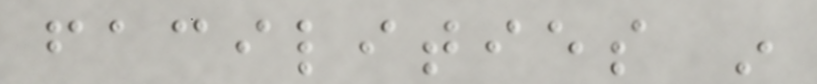facilities in
